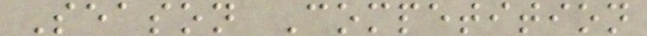Season Competition
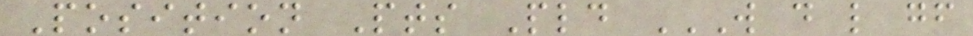Position Pts Pld W D L GF
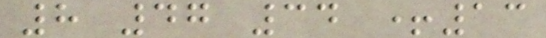8 47 34 +13
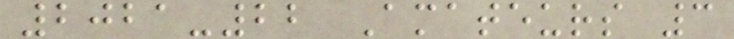2021-22 Amateurs 3
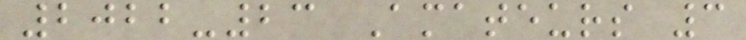2022-23 Amateurs 3
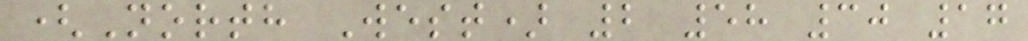(North West) 2 58 30 17
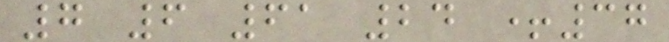7 6 61 24 +37
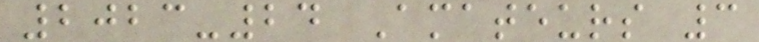2023-24 Amateurs 3
